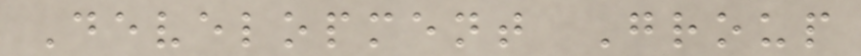Development Group
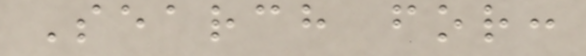Search for:
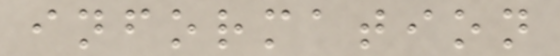information
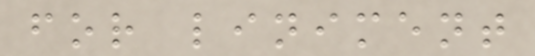for liniment
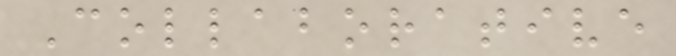Collaborative
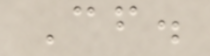Cf.
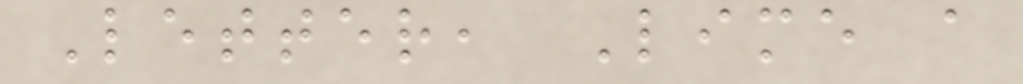Letter, Lime a
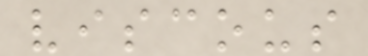viscous
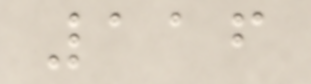116
